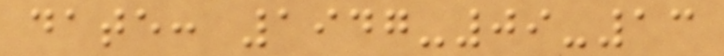date: 1947-09-13
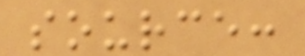source:
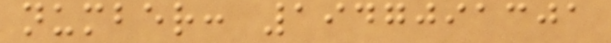number: 1947091301
